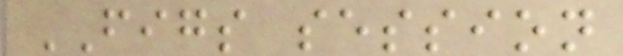FIGS session
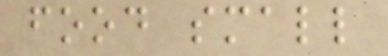food small
